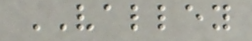VALLEY
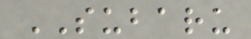SUBARU
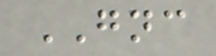GNC
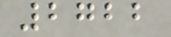2722
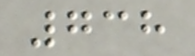738
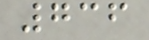736
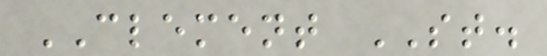CLEMENT ST.
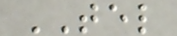TEL
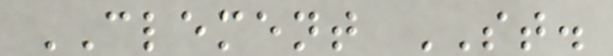CLEMENT ST.
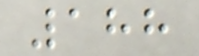188
